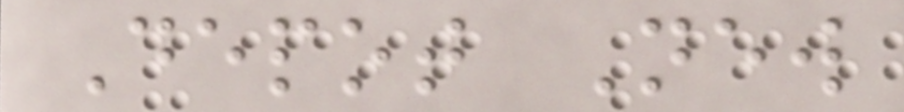Depot New
